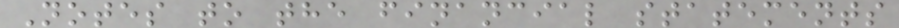Notes to the financial statements
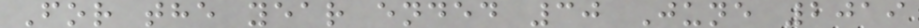For the year ended 30 June 2019
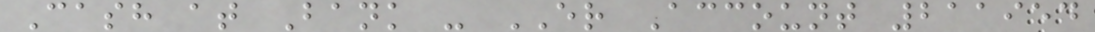Cash at Bank - ER Account 211954
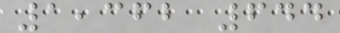1,362 644
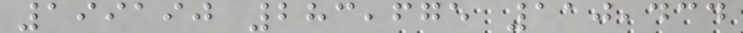199190 283,675 110,434
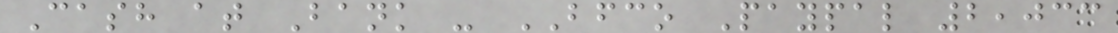Cash at Bank - BFCO Paypal 2,033
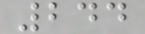244
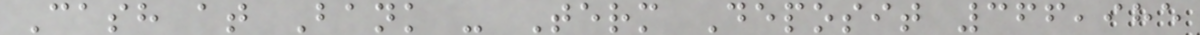Cash at Bank - Term Deposit 366,985
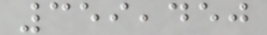359,450
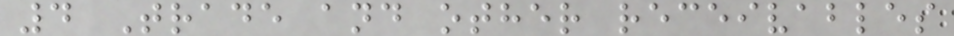4 Trade and other receivables
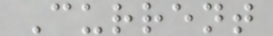Current
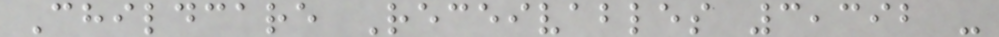Childcare Receivables 3,392 -
